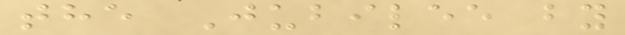the Jubilee by
